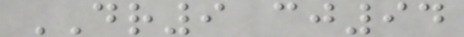DR9 cj94
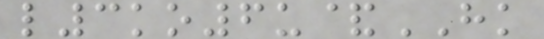l3ko6u&HK
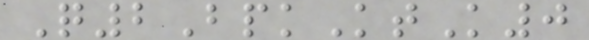Q2BpkKtK0
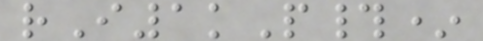rI1kP#*
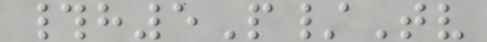#h5P/Tv
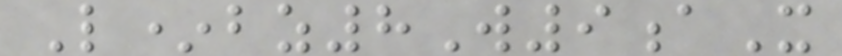L*bz8W9aX
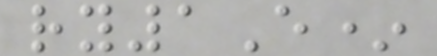ry1E*
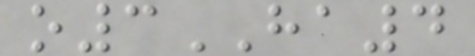o3HA4
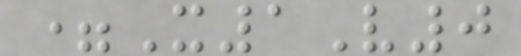=X1V0
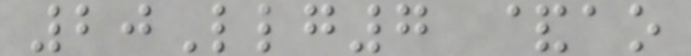20Llg7 &ao
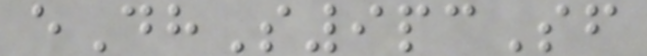eDhS9pcSf
